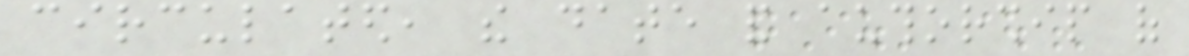circulated, the date and authorship of
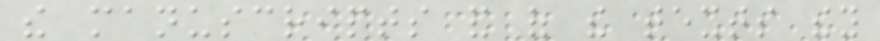the manuscripts and of the texts they
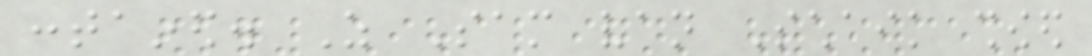contained. As Sam van Schaik showed
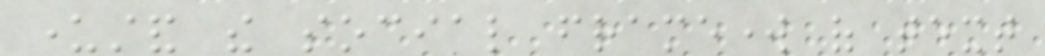understand the social framework of text
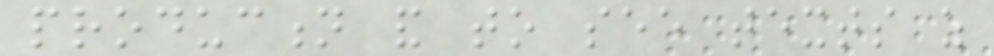production and to see texts as
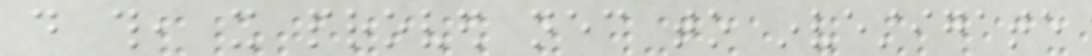do this, it proved necessary to investigate
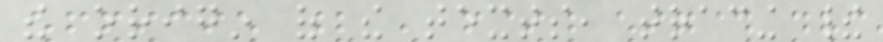the origin of the texts, tracing their
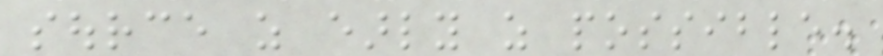source as early as possible.
